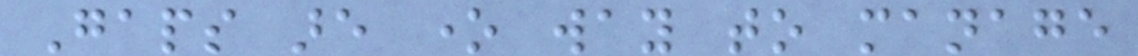Gaps are one way to manage
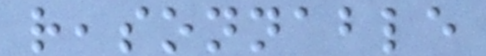reasonnable
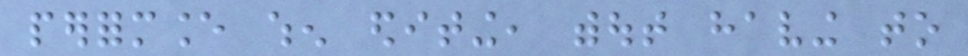performance when editing, without having to
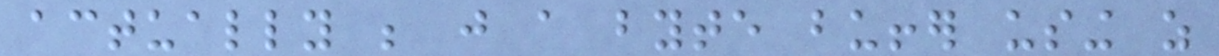actually be just a byte buffer using as
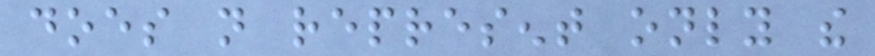does not represent only the
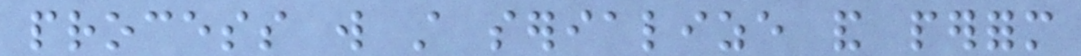process will still serialize and perform
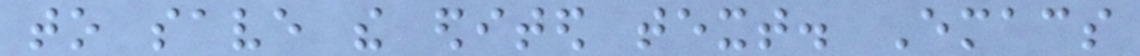to save the edited text. Emacs
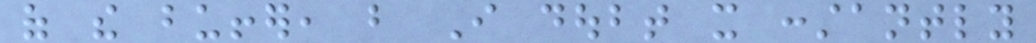of the buffer, but I doubt it constantly
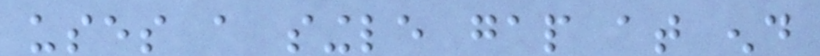uses a single gap at end
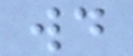would
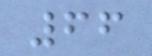66
